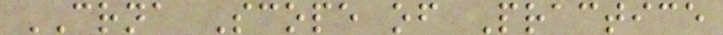CRNA Scope of Practice
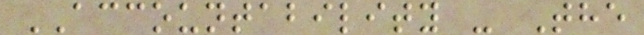ACCOUNTABILITY - The
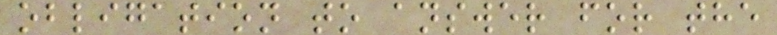obligation to answer for the
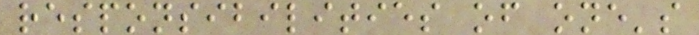responsibilities of one's
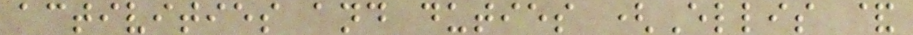activities and duties (Ellis &
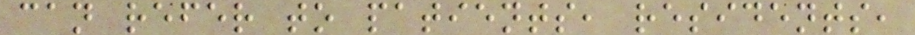can refer to patients, residents,
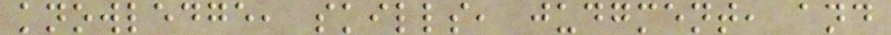knowledge, skills, judgment, and
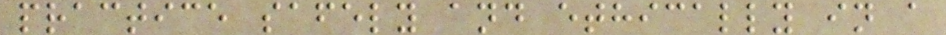practice safely and ethically in a
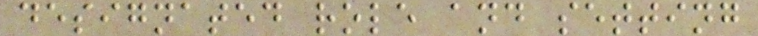designated role and setting
